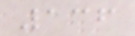136
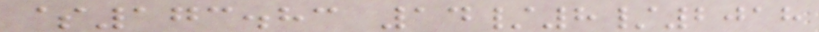$173.83 14/8/2018
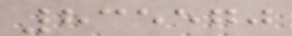835570
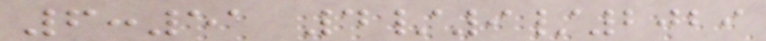6:51 4/9/2029
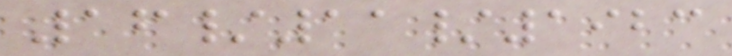16/11/1923
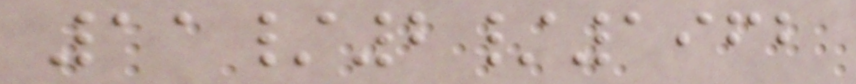11/2/1962
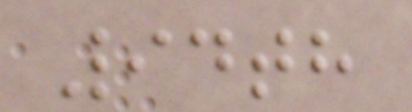94th
